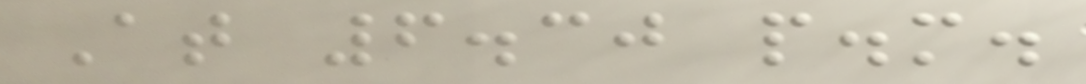At 6.30 p.m.
